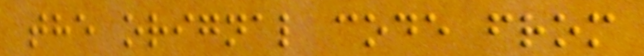the orignal code from
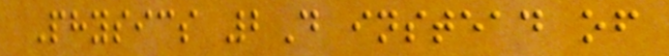Physics 2D instead of
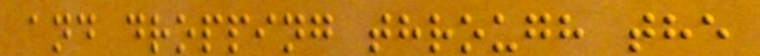and dropping through the
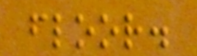floor.
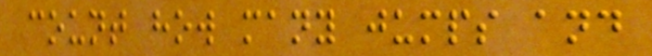count how many jumps and
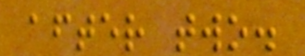after two.
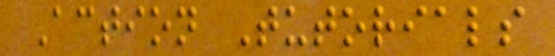Action Tutorials
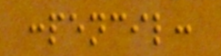:pencil:
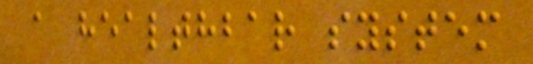a healthbar system
